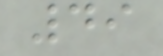49
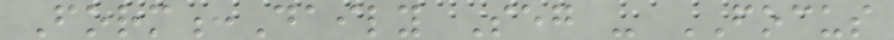Form:Daily Seg - FOCUS
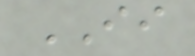II
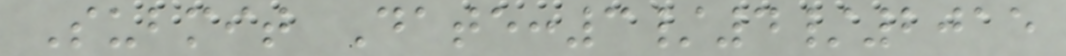Submit Date:3/4/2015
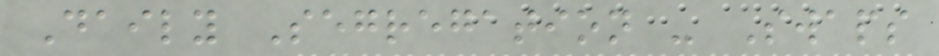Daily Segregation - Swaps
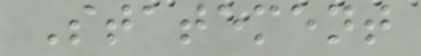Statement
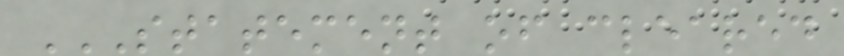STATEMENT OF CLEARED
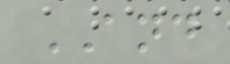AND
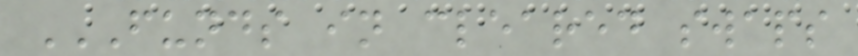FUNDS IN CLEARED SWAPS
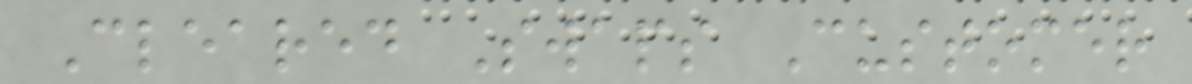Cleared Swaps Customer
